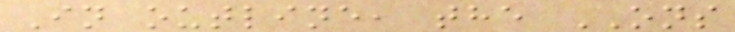In outline, the ONS
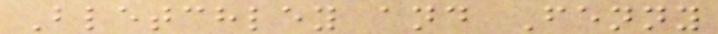Bletchley and Fenny
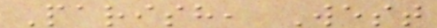Parish, West
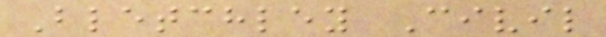Bletchley Civil
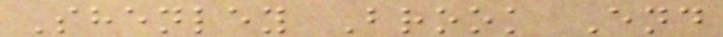Shenley Brook End
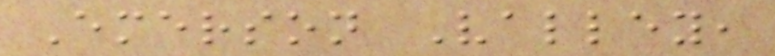Emerson Valley,
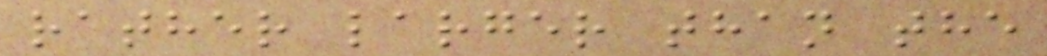rather larger than the
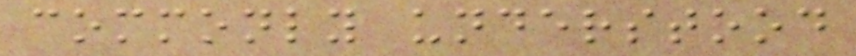commonly understood
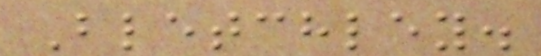Bletchley.
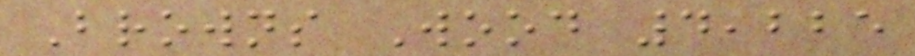Browns Wood 4,225
